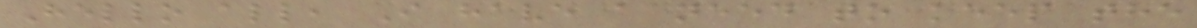Hello all, I have a need to keep the
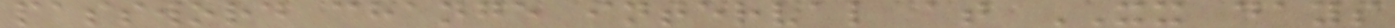password change interval at XX days
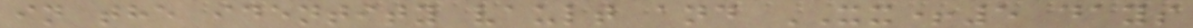in the identity vault and XX+5 days
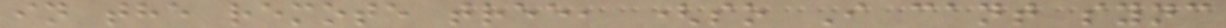in the remote tree, (so I cant sync
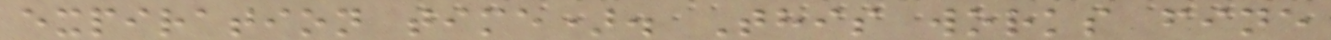expiration time). This works fine
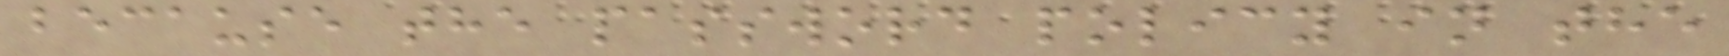because the password policy in the
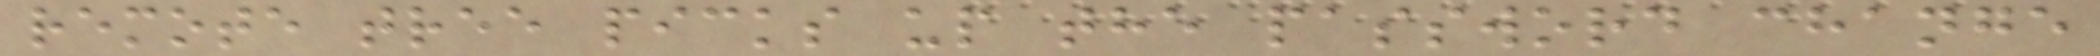remote tree picks up the password change
